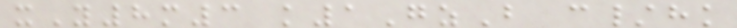xY8m3 k1GzB c/hk
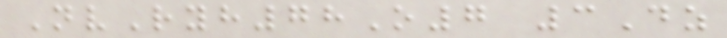NvRyh78O7 3Dz
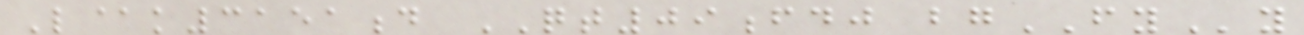L@k3151d QT09fdj bgFYy
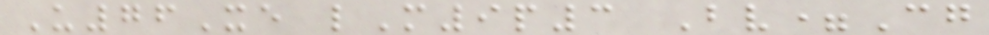U76Xe lM9p3 Bv=Cg
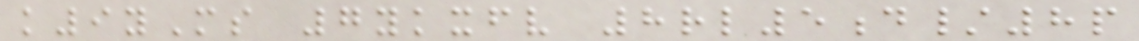k9yMs 7ykxfv 8rl5d/8p
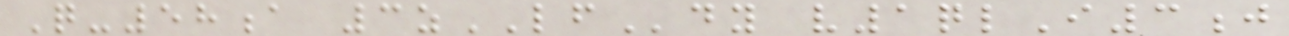Q-58a 3zLFdy v1qlI3j
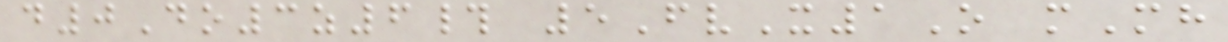d0Do3z6# 5FvX1O mMh
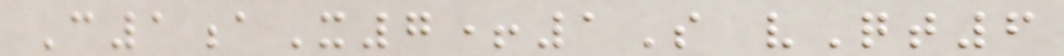C1aX7+1S vQt6
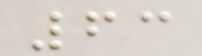63
